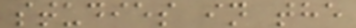studies in the
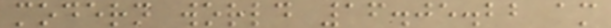modern world 16.05.22 am
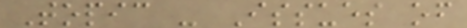Topic - Issues of
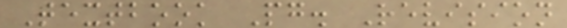Textbook Pg. Revision
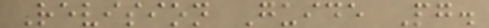Revision Guide Pg.
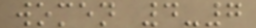women 4-7
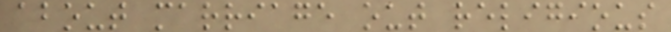about marriage out religious
